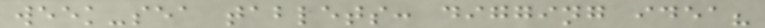week-sea tablets: digging idea?
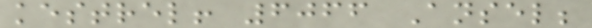kestrel! 6066 Ansel;
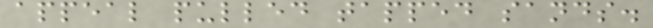appeal pulled tapped sands.
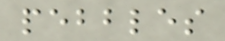pebbles
